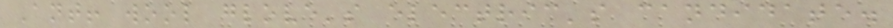Ant! wool glove's electric's candidate.
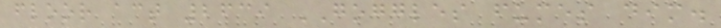floor act 2639 GOGGLES fumes dim.
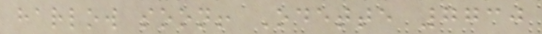harlow soon! Odette 7730
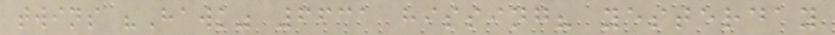twins "Hawk" 6631 hissing? yesterday
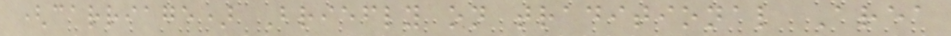(carriage) Briefly on traditional Area
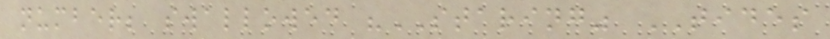number; swallowed "STARING" TIDES
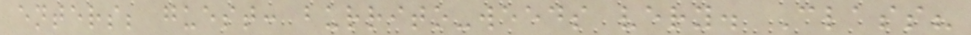enters; guest: burrito-weeds very. Class?
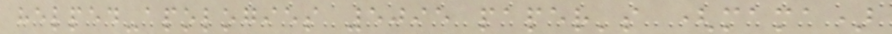helped-apologies 5095 paper's (mama)
